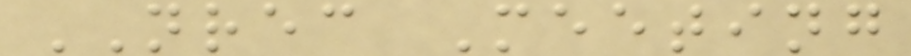NREC Meeting
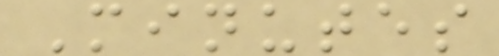Minutes
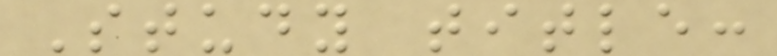Study title:
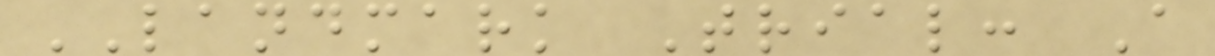LANDMARK Trial: A
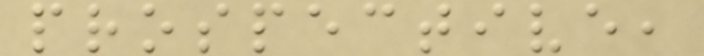prospective,
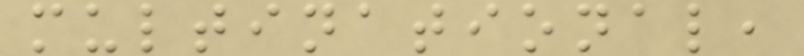multinational,
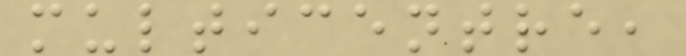multicentre,
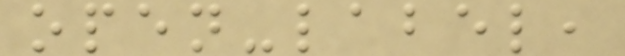open-label,
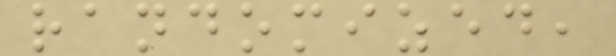randomized,
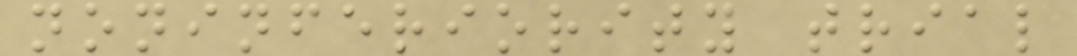noninferiority trial
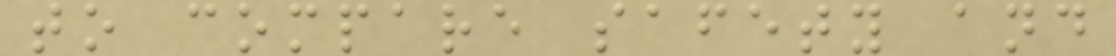to compare safety and
